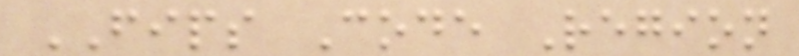FIPS Code Region
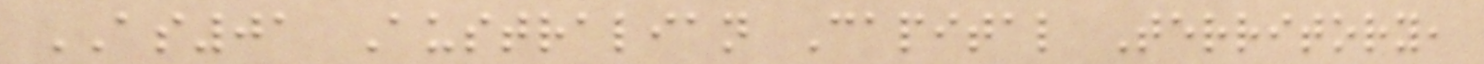AS01 Australian Capital Territory,
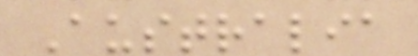Australia
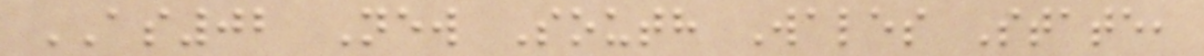AS02 New South Wales State,
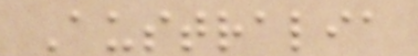Australia
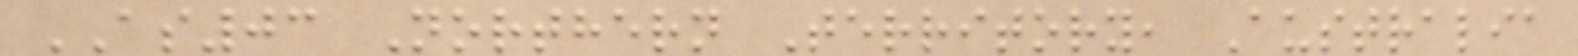AS03 Northern Territory, Australia
